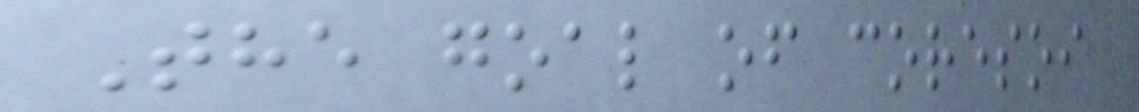The goal of coresoi
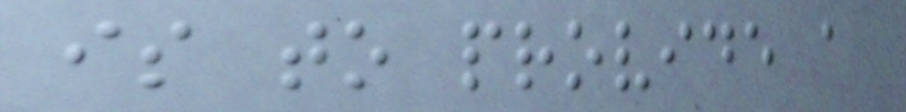is to provide a
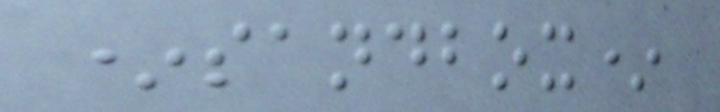*sandbox*
